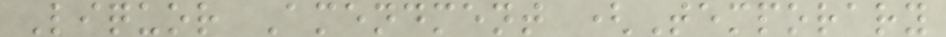Liquor Amendment (Temporary
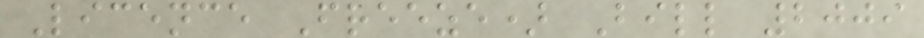Licence Freeze) Bill 2009
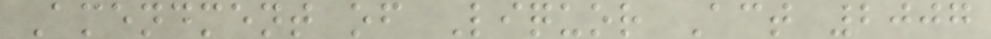Amendment of Liquor Act 2007
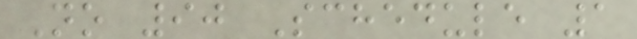No 90 Schedule 1
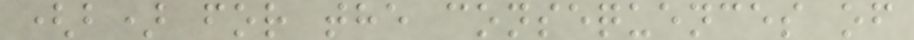(b) for the consequences of
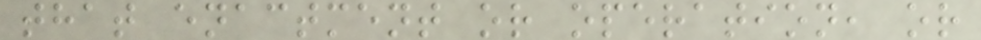that enactment or operation, or
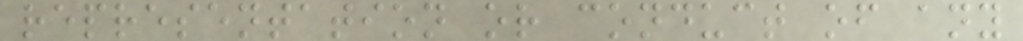representation or conduct of any
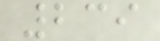239
